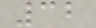32
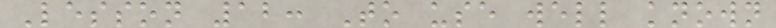Lesson 12: To use well known
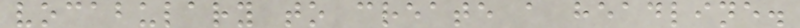vocabulary to create a headline.
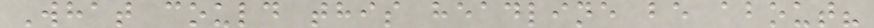What could this headline be about?
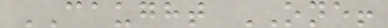CAUGHT ONE!
